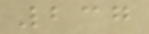237
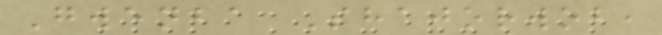Gwenba Shajorwob,
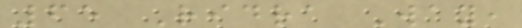65 Ridra Way,
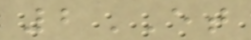2ET
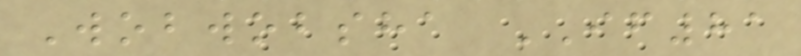Wobwobsha IF81
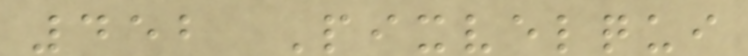452 Pixvelqui
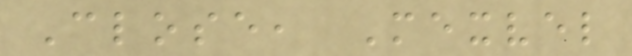Close, Mexvel
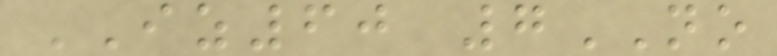IZ60 7NO
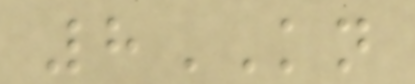8KN
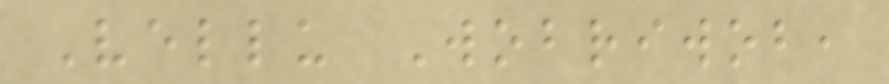Vellu Wobriwob,
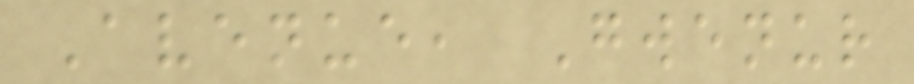Avenue, Gwenur
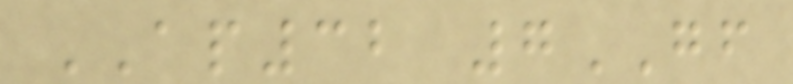AP32 7GF
